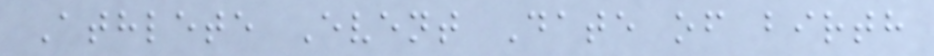Athlete Event Date of birth
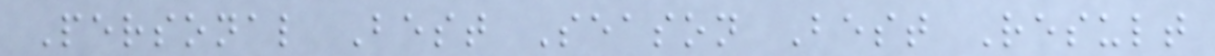Personal Best Season Best Result
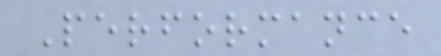Performance
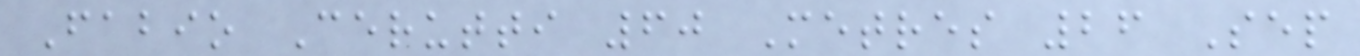Fabio Cerutti 60 Metres 26 Sep
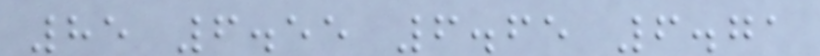85 6.55 6.65 6.71
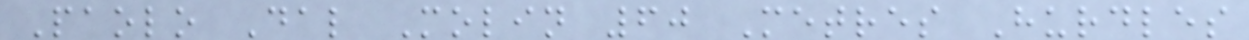Paolo Dal Molin 60 Metres Hurdles
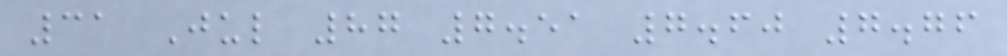31 Jul 87 7.51 7.60 7.76
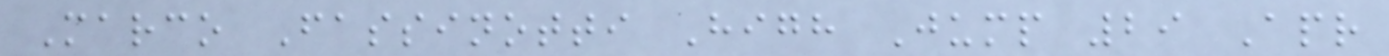Marco Fassinotti High Jump 29 Apr
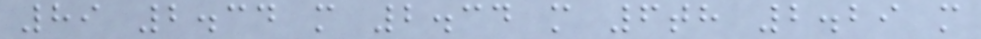89 2.34 m 2.34 m 6th 2.29 m
